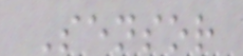Sensor
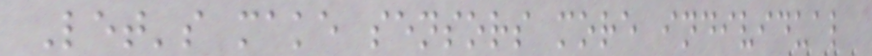Let's make sensors more individual
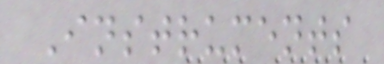Instruments
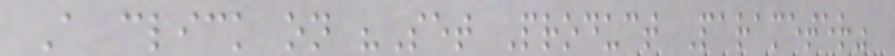A click on "Set Product Parameter"
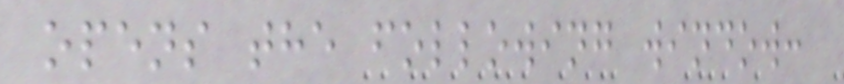opens the following window:
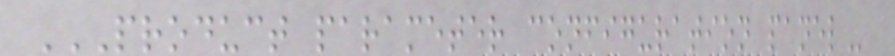PRODUCT PARAMETER CONFIGURATION PANEL
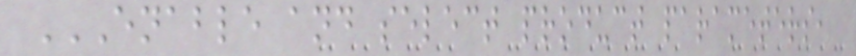ENABLE AND SELECT PRODUCT PARAMETERS,
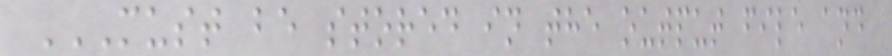MUST BE STORED IN THE OUTPUT FILE AND
